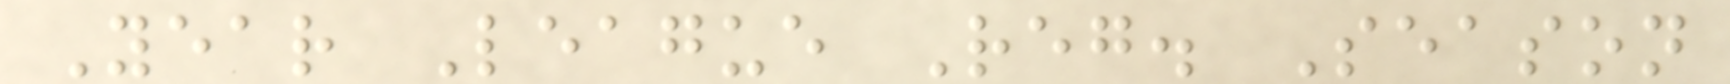Year League Reg. Season
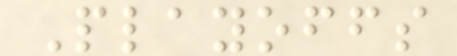Playoffs
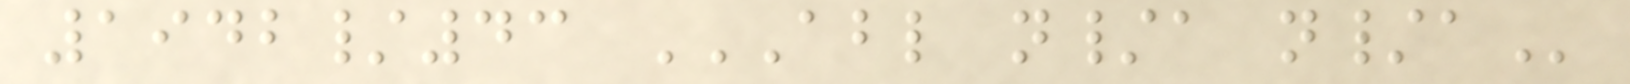1942/43 ABL N/A N/A
